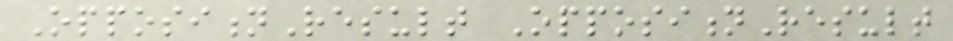OppositionResult OppositionResult
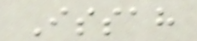Issah
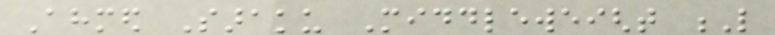Ahmed Saraku Middleweight L
